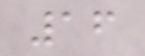16
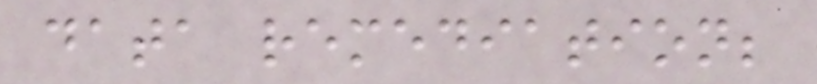data remediation;
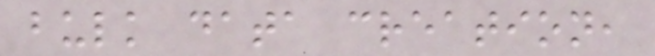bulk data creation,
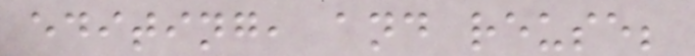editing, and reuse;
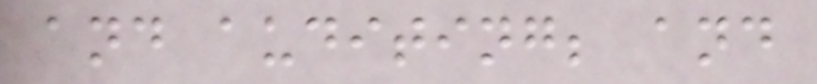and auditing; and
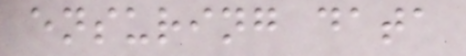ensuring data
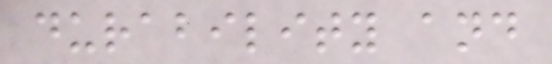durability and
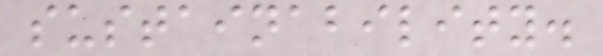sustainability.
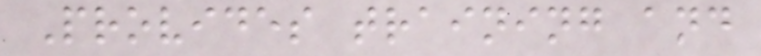Provides training and
